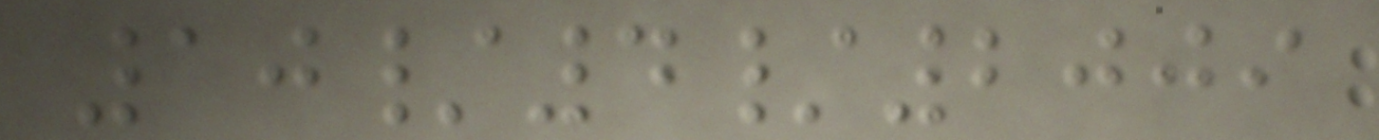10/4/2009
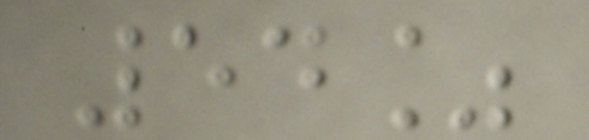54%
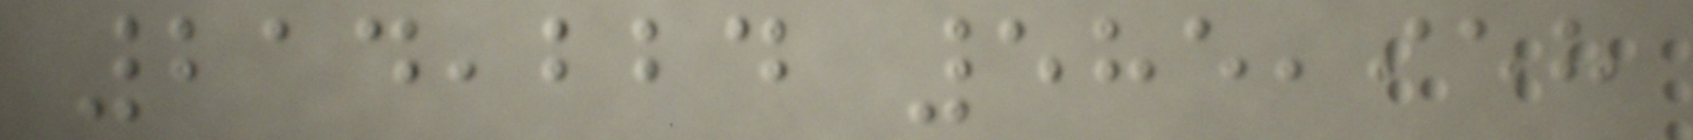214,224 585,958
